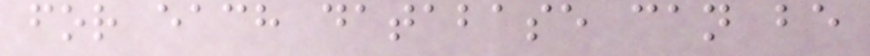for each database can be
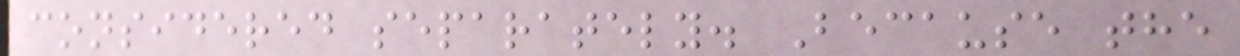considered separately. Because the
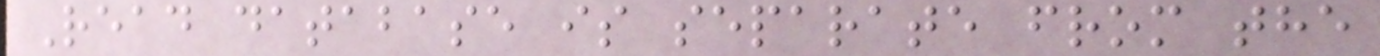Read database is separate from the
